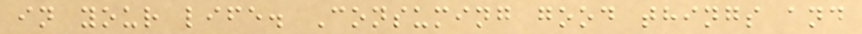in your life. Consuming good things and
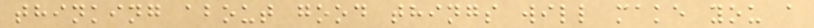thinking about good things will make you a
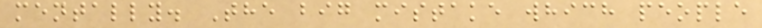mentally. The big mistake which people
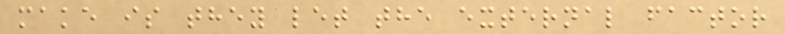make is they let the external factor
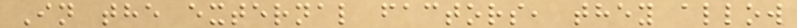In the external factors, they allow
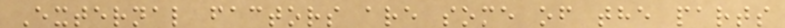External factors are some of the parts
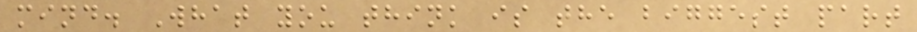mind. What you think is the biggest part
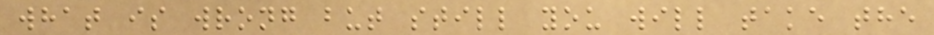what is wrong but still you will take the
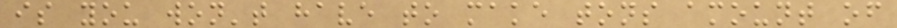is you won't have to make tons amount of
